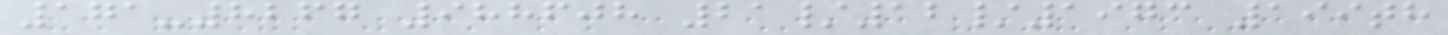171-8267 988608 21/12/1973 199th
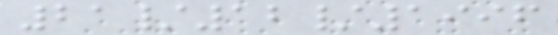21/12/1996
